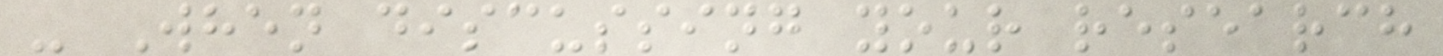- When discussing your research
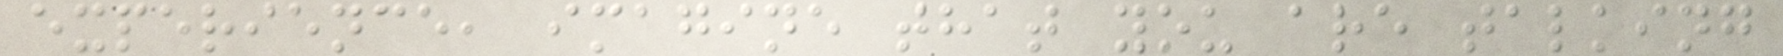experience, imagine that you are talking
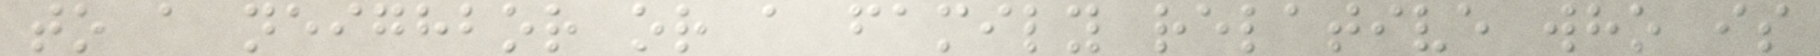to a neighbor or a family relative who is
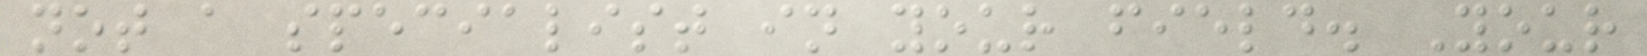not a specialist in your field. Your
